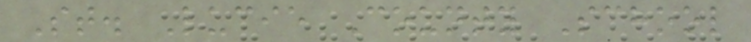St. Lucie County School
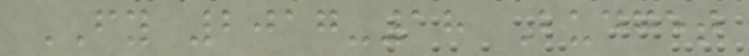FY 2017-18 Budget
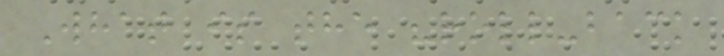What is the "roll-back
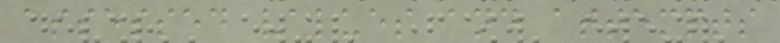assessed values and attempts
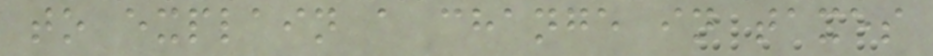to explain a change in taxes
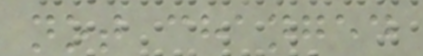not changed
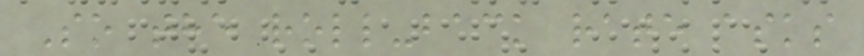So the roll-back rate asks
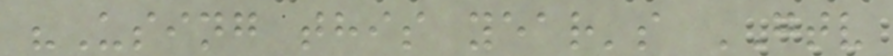"Using this year's GTV
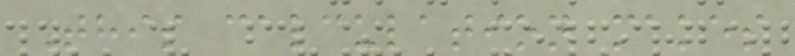This calculation makes
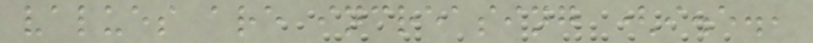values are increasing (i.e.,
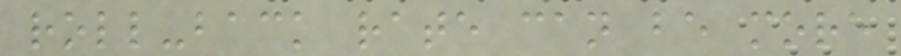roll-back rate can be more
